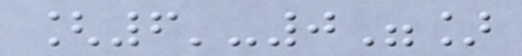[6'-0"]
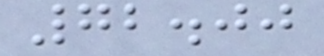72.00
